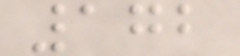172
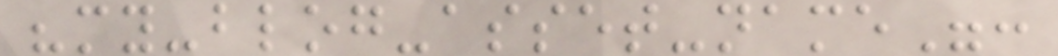"my-blog-asset-name":
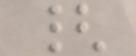{
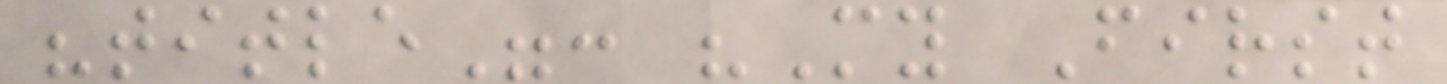"title": "My First
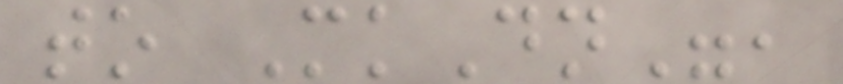to MkDn",
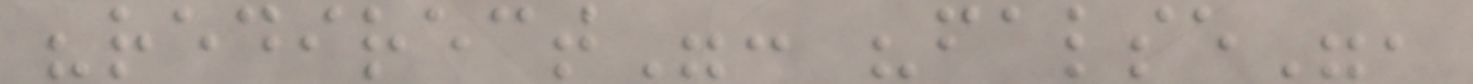"redirect": "false",
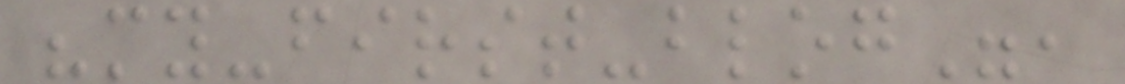"my-first-blog",
